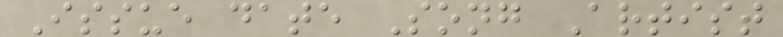Issue date Song Artist
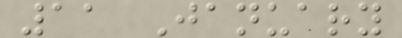11 January
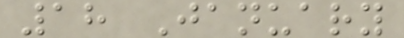18 January
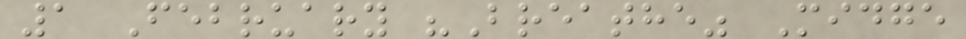1 February "Breathe" Midge
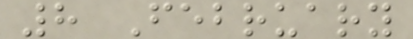8 February
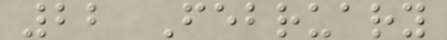22 February
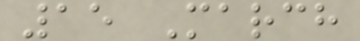15 March
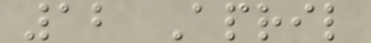12 April
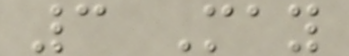3 May
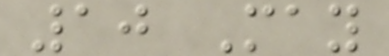10 May
